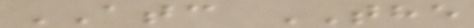ATC THE
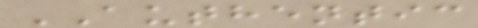AUTHENTIC
